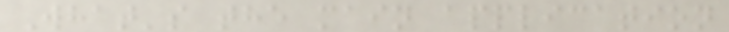What's the main application
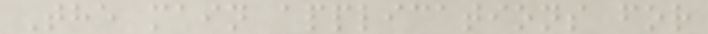The main applications for
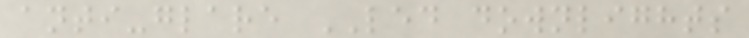anti-glare LED downlights
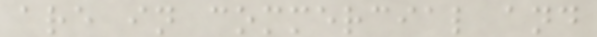are in commercial and
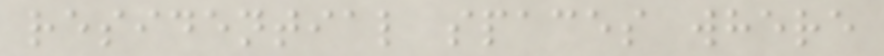residential spaces where
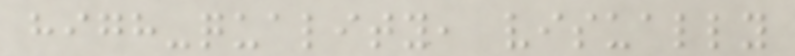high-quality, visually
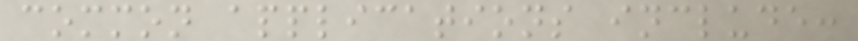common applications include:
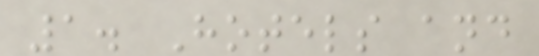1. Hotels and
